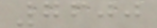7600
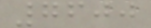7600
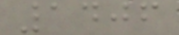1406
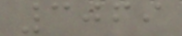3069
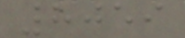8059
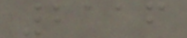2116
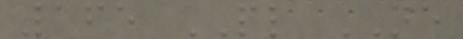165 PL NE
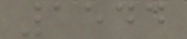1544
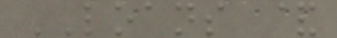LOANS &
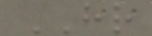HR
